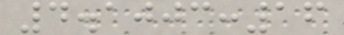4.1003:16
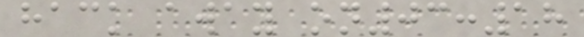hack away on03:18
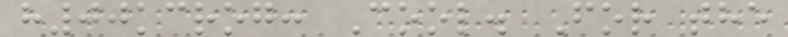h00kcrog: Cool. For the
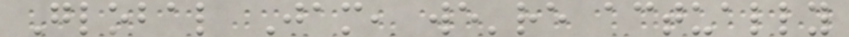Global Jam, we're actually
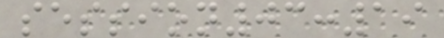session03:19
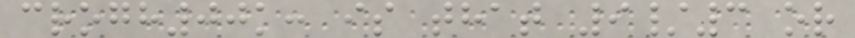crogh00k: is that 9/3 or
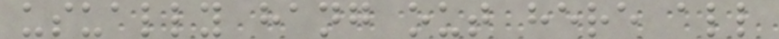usually hang out here all
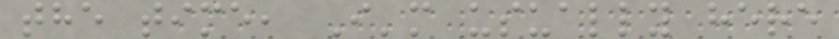the time, I'm usually here
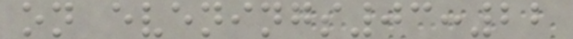on evenings03:22
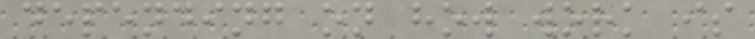depending on how work is
